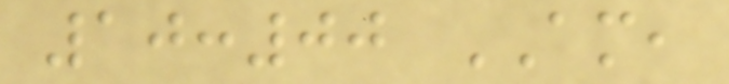10:00 AM,
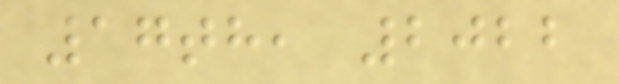17th, 2022
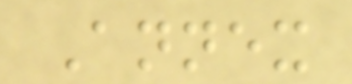Annex
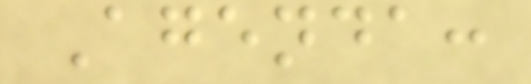Agenda:
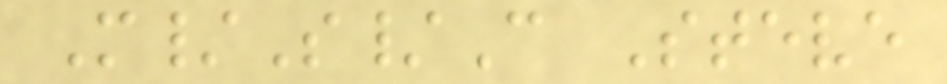M/S/C Steve
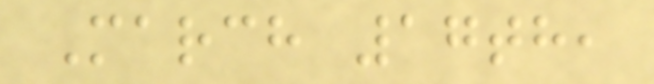March 17th,
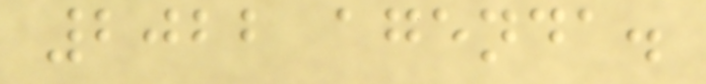2022 agenda.
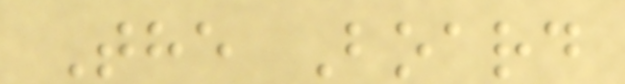The Board
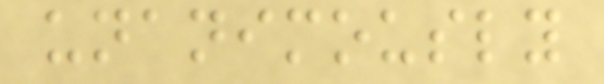unanimously
